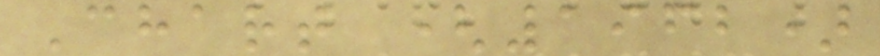Chart (1962)
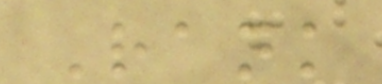Rank
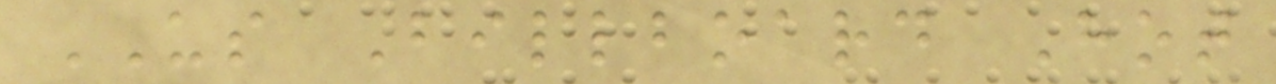US Billboard Hot
